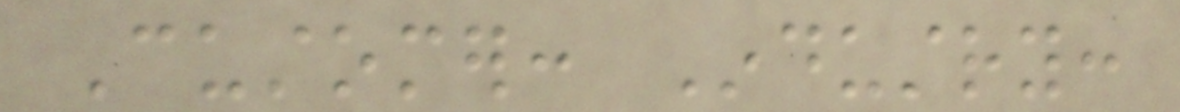Customer: Industry:
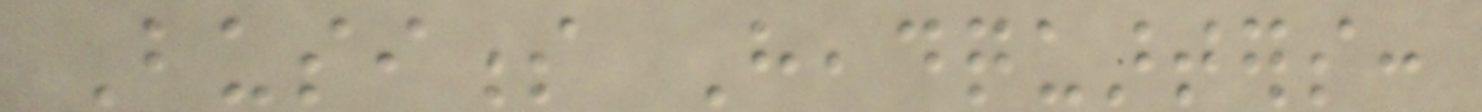Business Headquarters:
